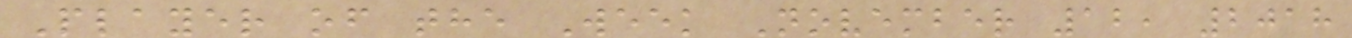Player of the Week November 12, 2018
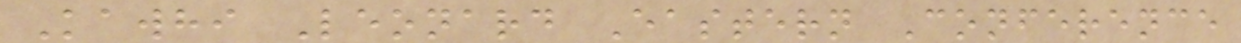Kawhi Leonard Eastern Conference
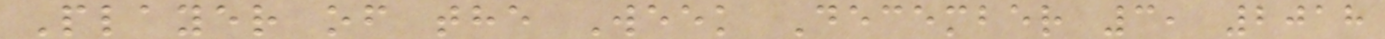Player of the Week December 3, 2018
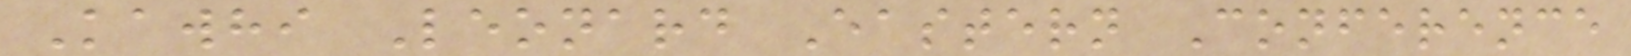Kawhi Leonard Eastern Conference
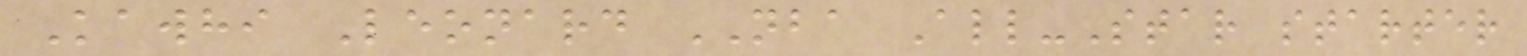Kawhi Leonard NBA All-Star starter
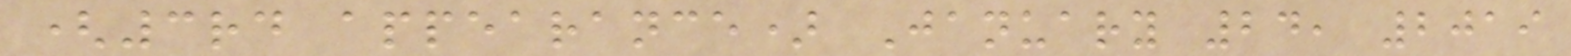(3rd appearance) January 24, 2019
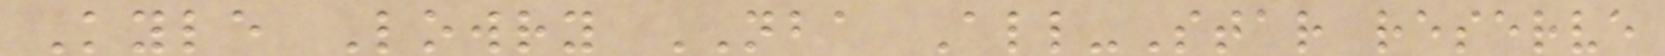Kyle Lowry NBA All-Star reserve
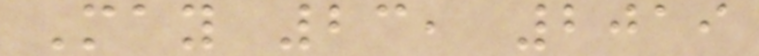May 23, 2019
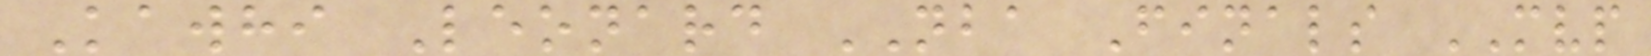Kawhi Leonard NBA Finals MVP
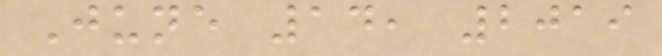June 14, 2019
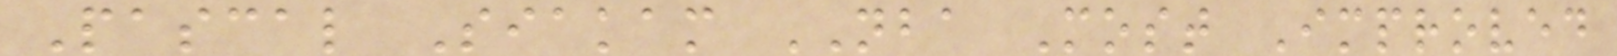Pascal Siakam NBA Most Improved
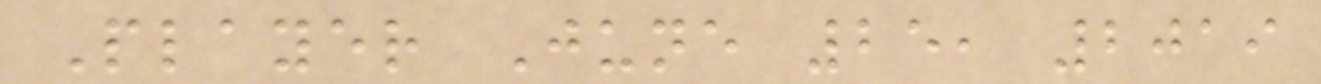Player June 25, 2019
